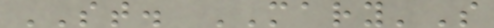ST. MARY'S
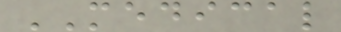MEDICAL
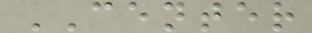CENTER
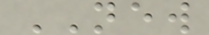NEW
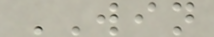WIN
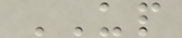UP
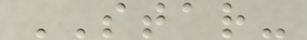STAR-
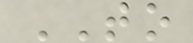TO
